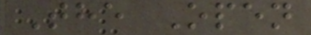The Open
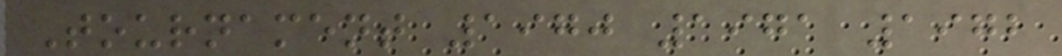Tournament 1970 1971 1972
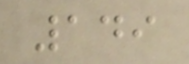149
